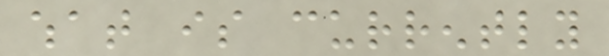what is currently
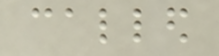called
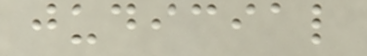judicial
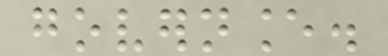governance.
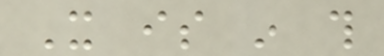It is in this
